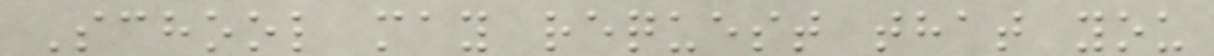School may request that you
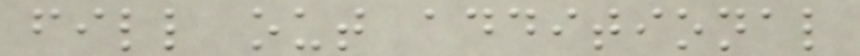fill out additional
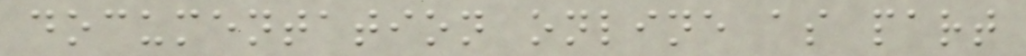documentation online as part
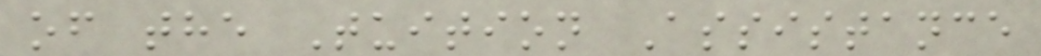of the Tuition Assistance
